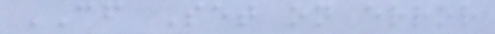CF Set on error
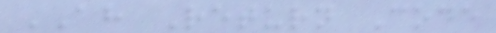AH Return Code
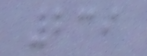239
